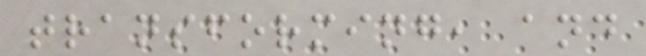transforming, and
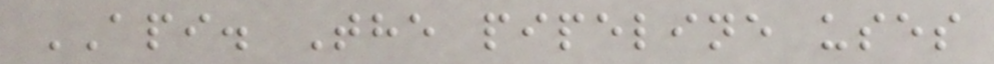API. The pipeline uses
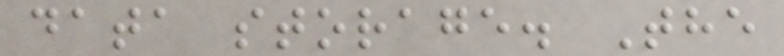data storage. The
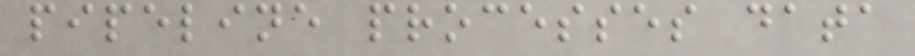pipeline processes data
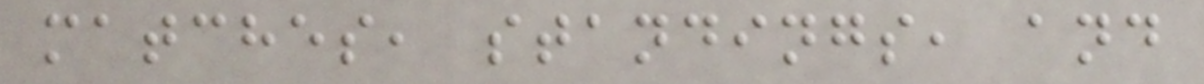matches, standings, and
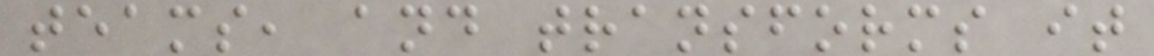teams, and transforms it
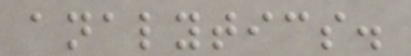analytics.
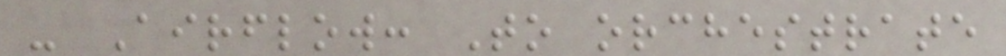- Airflow: To orchestrate
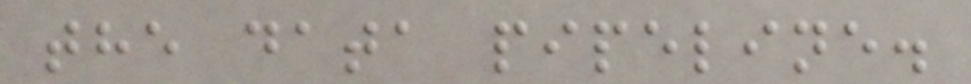the data pipeline.
